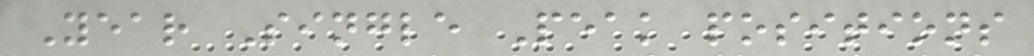Year Single Peak positions
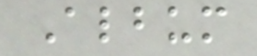Album
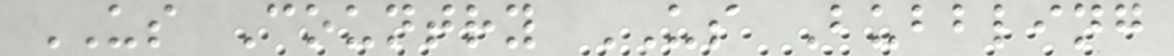US Country US Bubbling
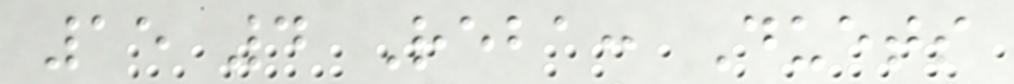15 4 Reba: Duets
